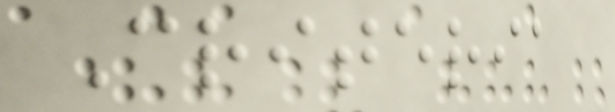Criteria
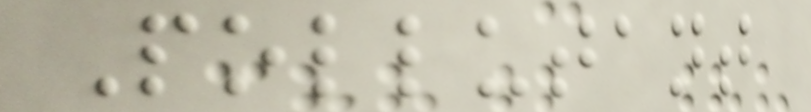Pollutant
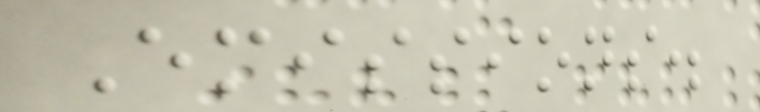Emissions.
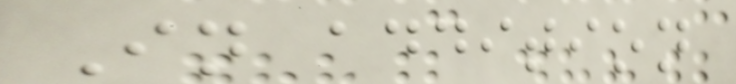In addition
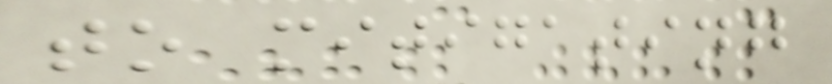to mitigating
